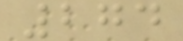274
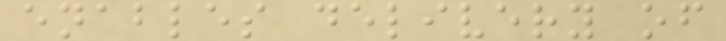enables delivery of
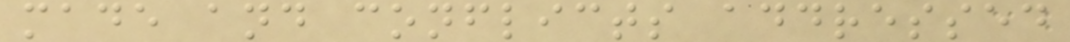made and conflicts addressed
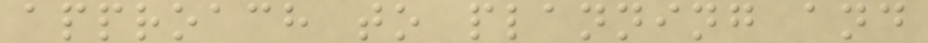approach to planning and
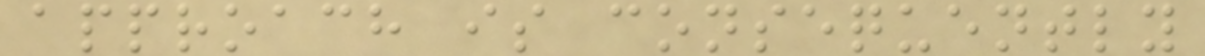approach is consequently
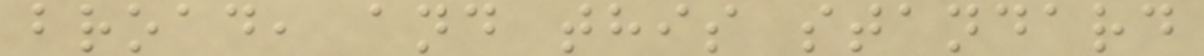broad, and this standard
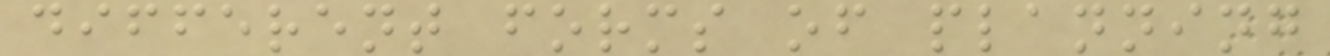different forms of planning
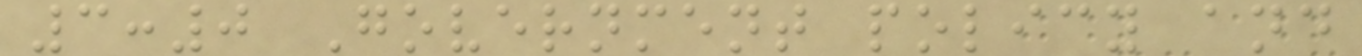3:0 Government policy and
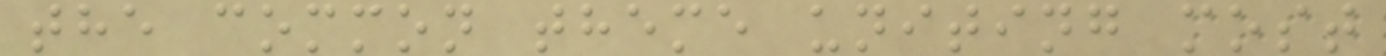the common theme uniting most
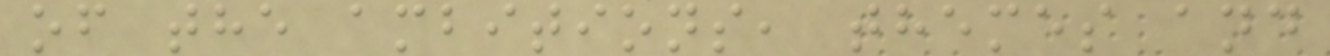of the ambitions, themes and
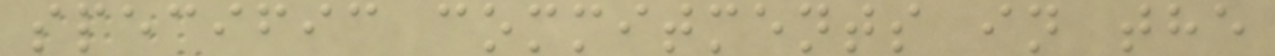specific commitments in the
